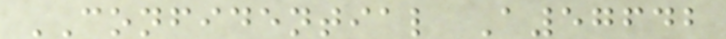CONFIDENTIAL A57642
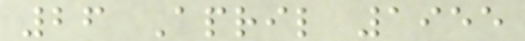26 April 1955
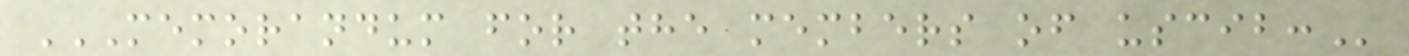MEMORANDUM FOR THE MEMBERS OF USCIB:
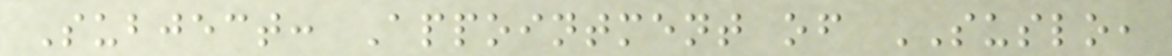Subject: Appointment of SUSLO,
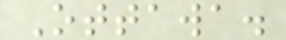Ottawa.
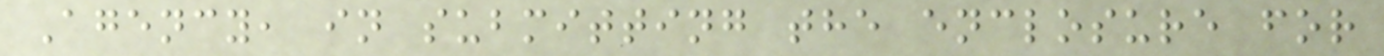Agency, in submitting the enclosure for
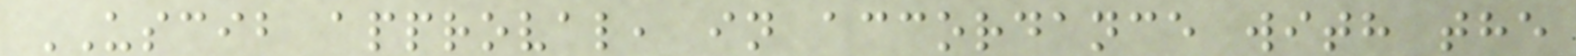USCIB approval, in accordance with the
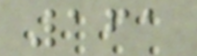161
